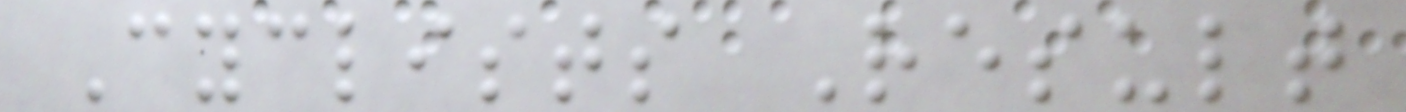Cyclists Result
